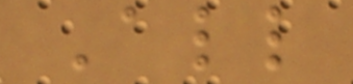All
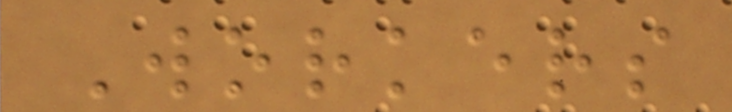Workers
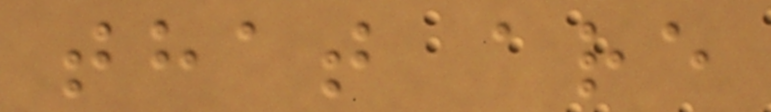that are
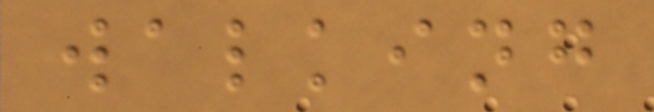walking
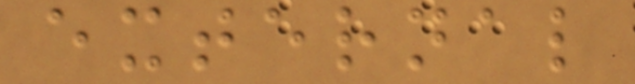external
